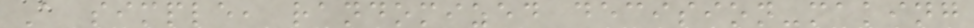A simple, randomized decision-making
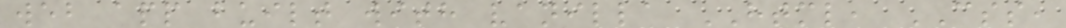web app built with vanilla HTML, CSS,
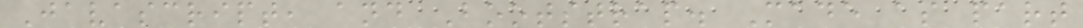Javascript, and Bootstrap. Made as part
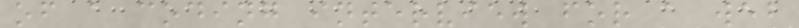of a coding interview for a web
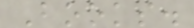Books.
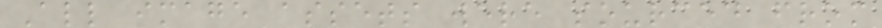All image assets were sourced from
